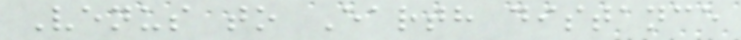Venus to Earth distance
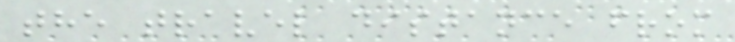the travel distance from
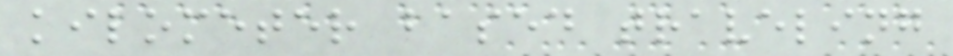kilometer based traveling
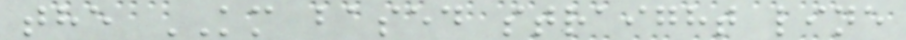the KM based straight line
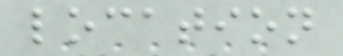location
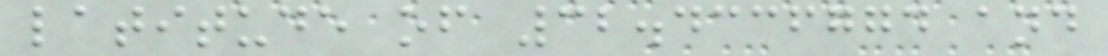latitude of 32.4336774 and
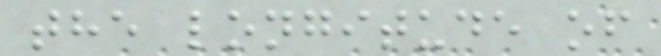the longitude of
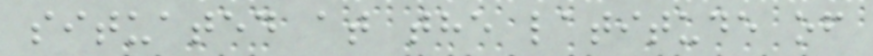situated at the latitude of
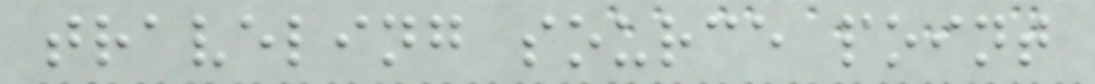traveling source point
